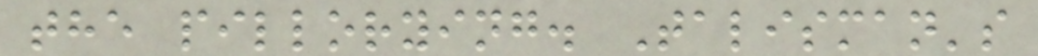the pillorying. Talisman's
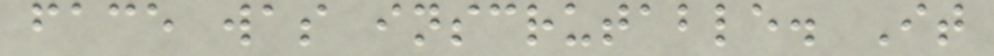face was inscrutable. It
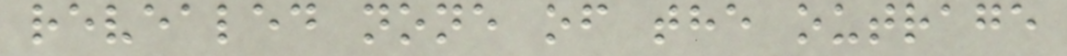revealed none of the outrage
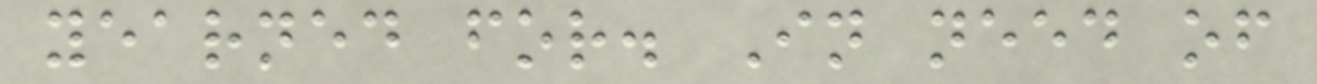yearned for. In need of
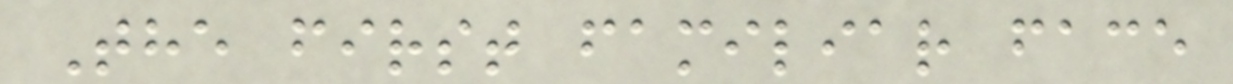The first familiar face
